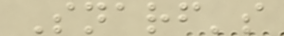Snarf's
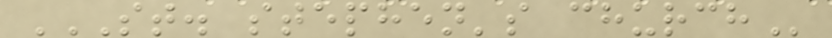ST. STEPHEN'S CHURCH
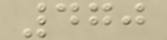470
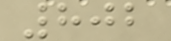802
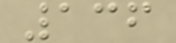136
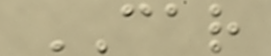CAR
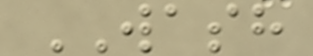WASH
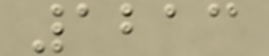1213
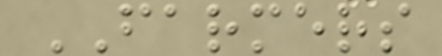FARMERS
